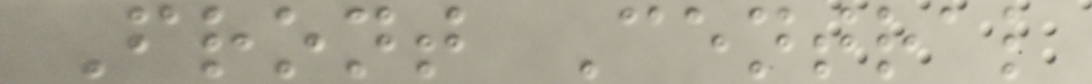Front Central
